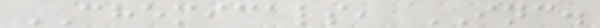CHEMICALS, INC.
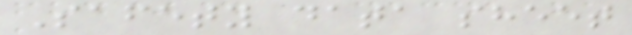Safety data sheet
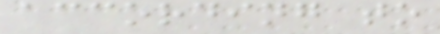according to
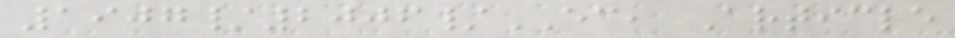1907/2006/EC, Article
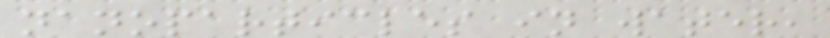nanoparticles in water,
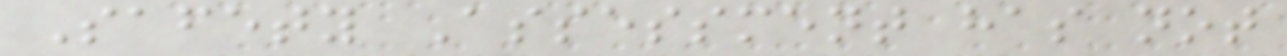Safety Assessment has not
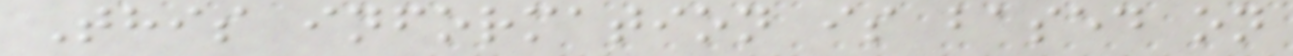This information is based on
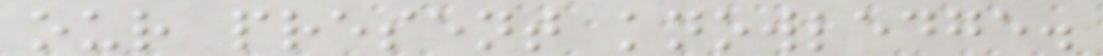our present knowledge.
